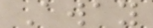Away
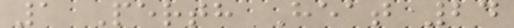1 Perth Heat 24
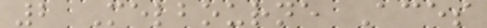2 Melbourne Aces
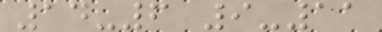14-6 9-11
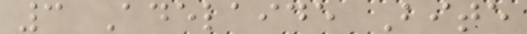3 Adelaide Bite
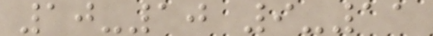10-10 9-11
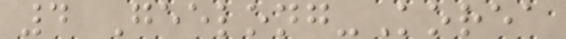4 Geelong-Korea
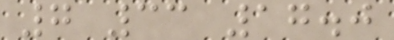7 33 17.0
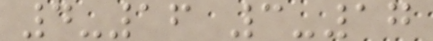4-16 3-17
